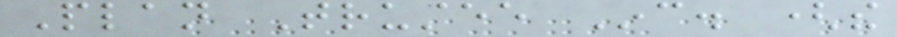Plan Trustee Inc. (the
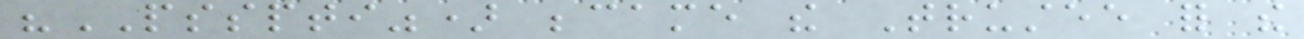"PSSPTI") became the Trustee for the
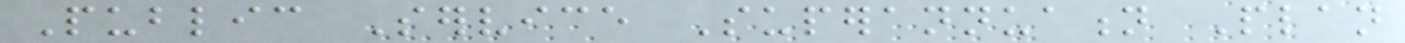Public Service Superannuation Plan
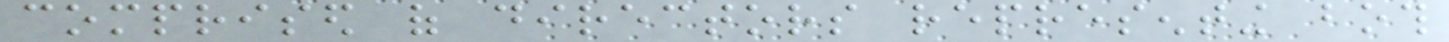comprised of directors representing both
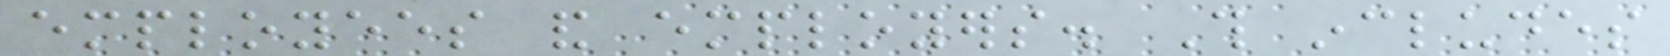employees and employers. This includes
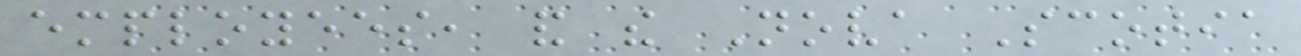employees, and the Nova Scotia
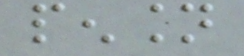pension
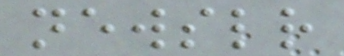newsletter
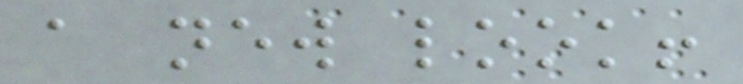a new look!
